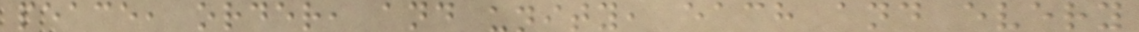peace, order, and unity, each and every
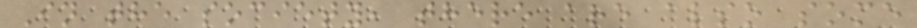In the society, there are also some
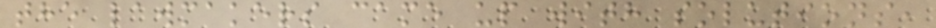the lawmakers came up with solutions,
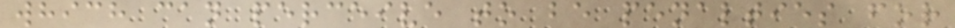which can perceive to be penalties for
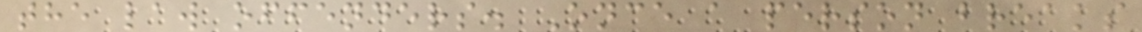the law offenders. Once a person breaks
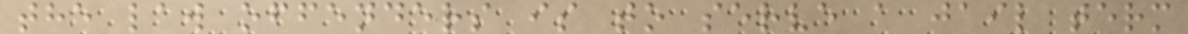the law offenders is to serve a jail term
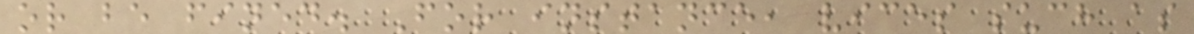or be fined. For instance, vices such as
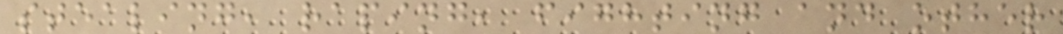stealing, raping, fighting and other
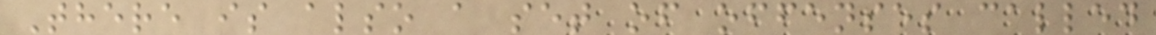There is also a set of offenses called
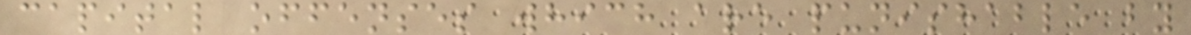capital offenses which are punishable by
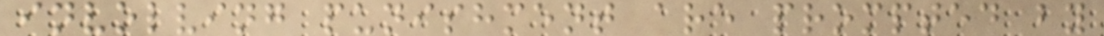involving punishment are prompted by
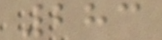283
